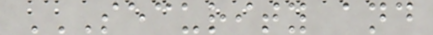SECURITY AND
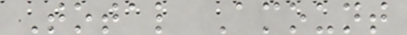Total Amount
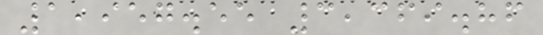1,957.55 3,369.86
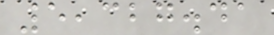5,327.41
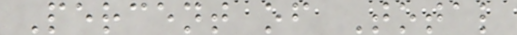Percent of Total
